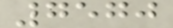7570
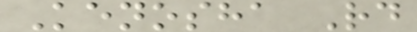Kenosha Rd
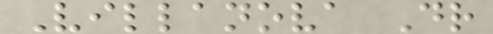Villanova Dr
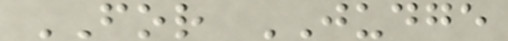FOR JUDGE
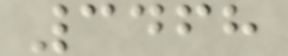3468
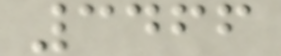3466
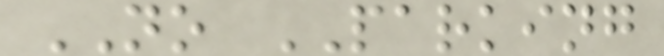NO PARKING
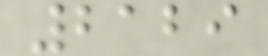2129
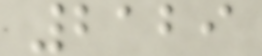2129
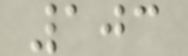103
